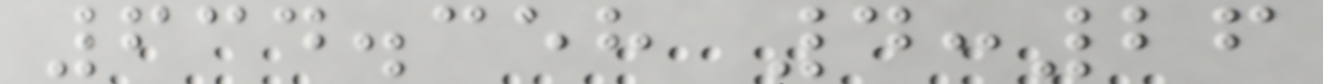634.358 4:26
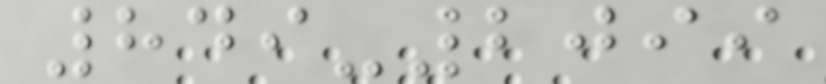849-2099
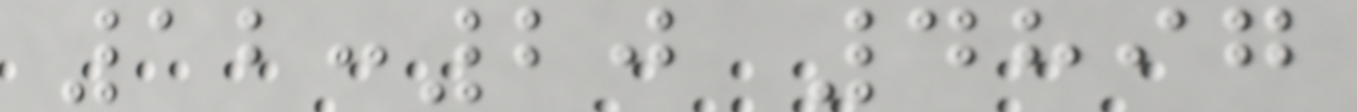12:20 4897
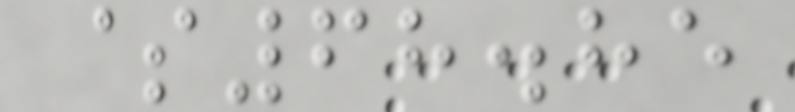$68.85
